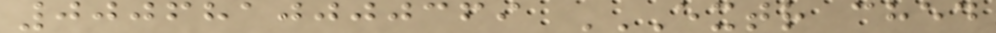0006810000369 EXTR CHED
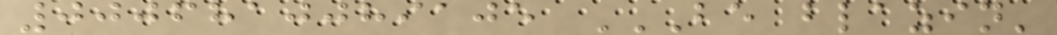0006810089105 BE BLAZIN'
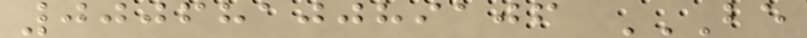0006810089106 BE
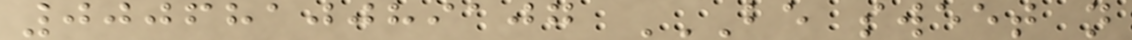0006810089107 BE SWEET N
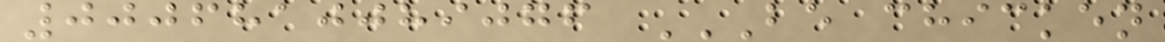0006810089076 BE CHICKEN
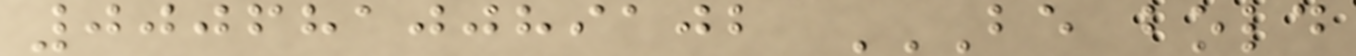0006810089102 BE BOLD
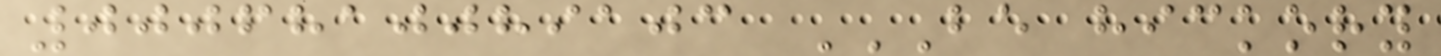0006810089103 BE HICKORY
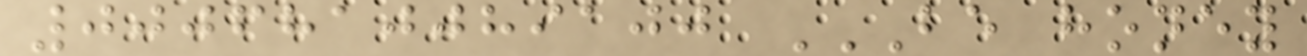0006810089100 BE HONEY
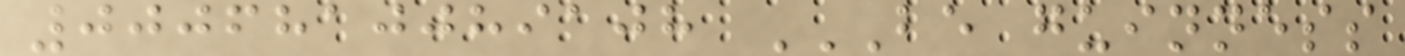0006810089108 BE GUINNESS
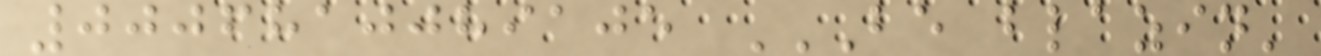0006810089105 BE BLAZIN'
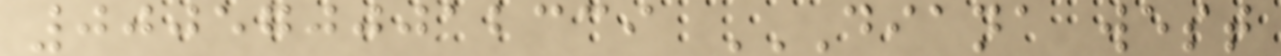0005700012339 DIANA WEST
